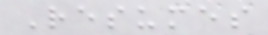Resumes
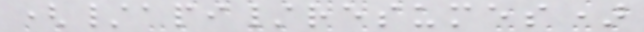(/api/resumes)
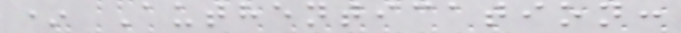* Authentication:
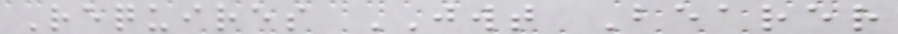Requires JWT Bearer
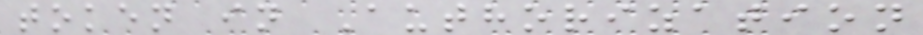token in Authorization
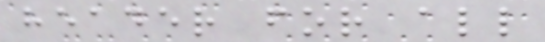header for all
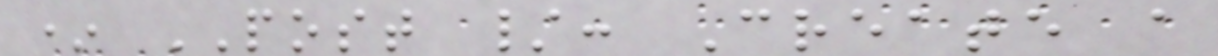* POST /: Create a
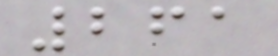261
